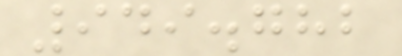949.782
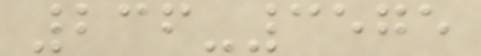236-3575
